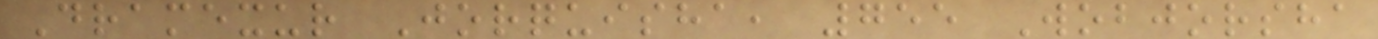Dramexur Jorquisha, 755 Wobjorsha
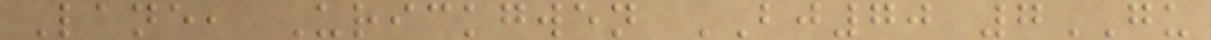Lane, Urickgwen BJ70 7GU
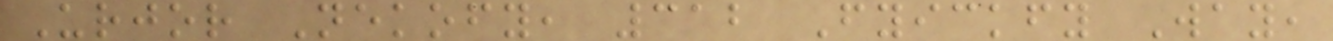Urjor Nekofy, 312 Fyickfy Way,
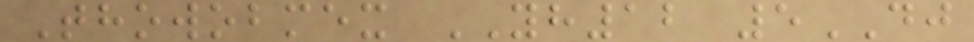Thowobmex YH12 5DJ
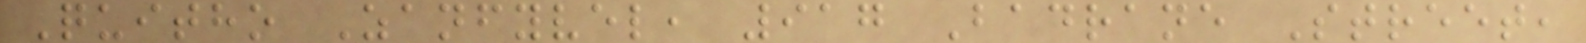Quitho Zanfyvel, 917 Badrane Street,
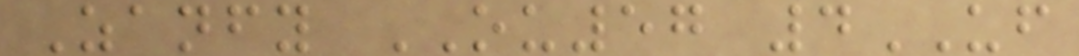Zanfy OU57 4UF
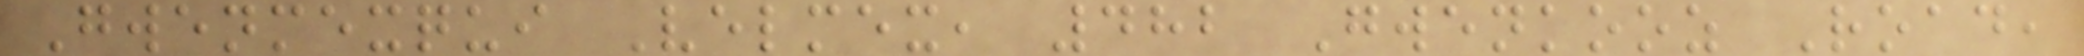Gwenmexqui Velmex, 482 Gwenkooz Road,
